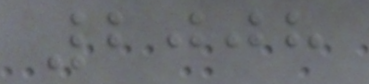2008
